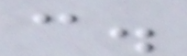c.
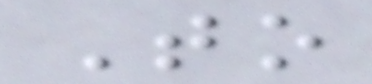To
